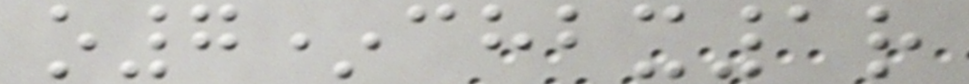o7*chbx1r
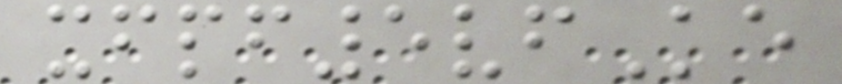xfpf5vfKe
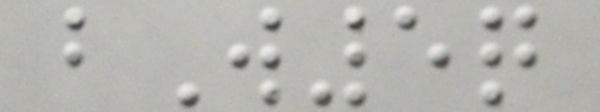bW5q
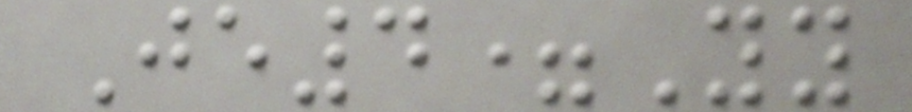Je4=Yy
